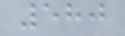580
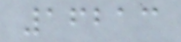16213
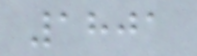1801
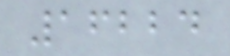16224
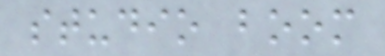studio boom
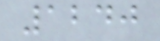1240
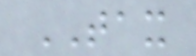TAX
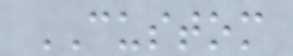CUSTOM
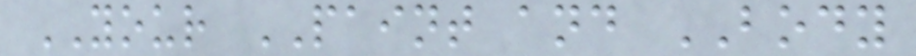YOUR PAINT and BODY
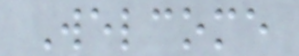Welcome
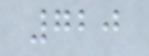720
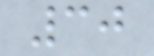30
